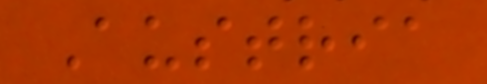Austria
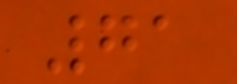71
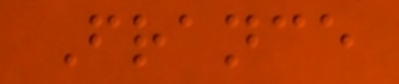France
